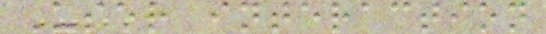User interaction
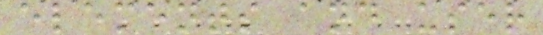elements and user
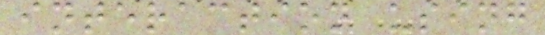interaction using
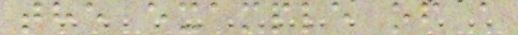the example of a
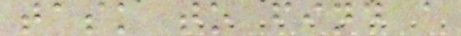task to find a
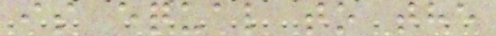is equal to the
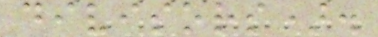divisors).
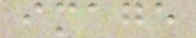image
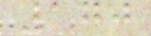170
